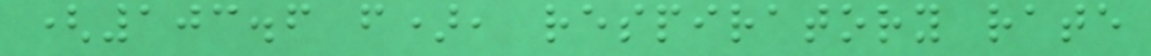(103.6 f), respiratory rate
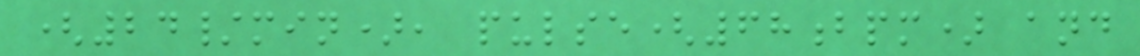(24/min), pulse(68bpm) and
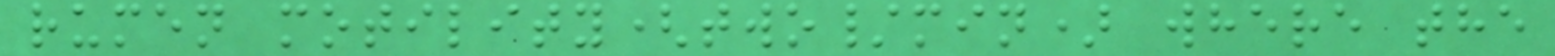rumen motility(two/min) where the
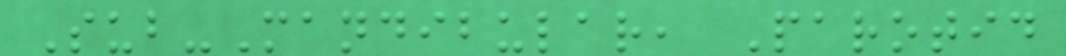Sub-Mandibular, Parotid
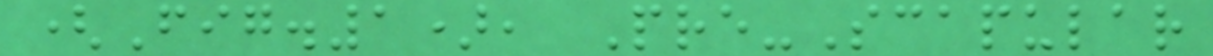(Fig.1), Pre-Scapular
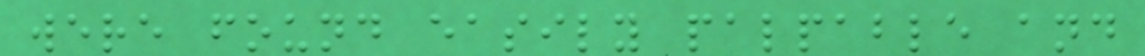were found easily palpable and
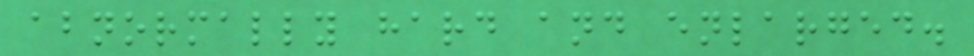abnormally hard and enlarged.
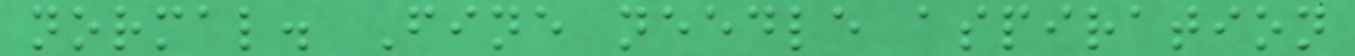normal. Fine needle aspiration
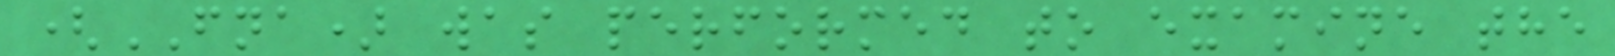(FNA) was performed to examine the
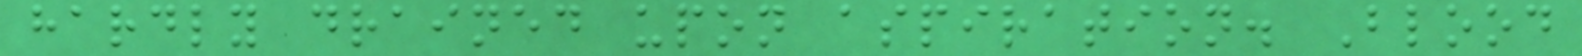hardly drained upon aspiration. Blood
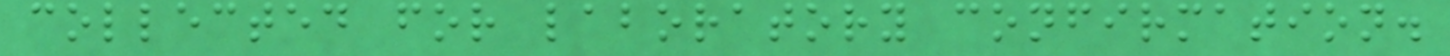collected for laboratory confirmation.
